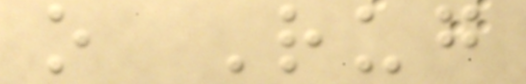o Rug
